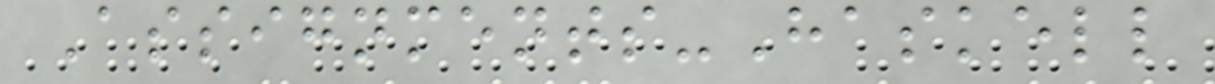Assignments-Haskell
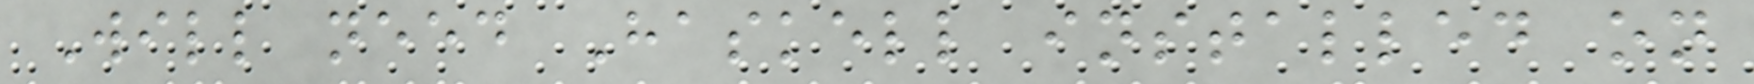Will need Haskell installed on
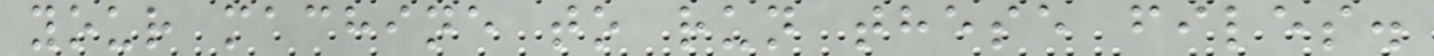your machine to run these files.
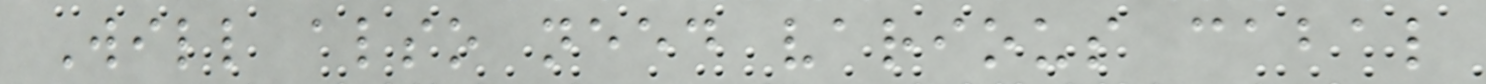Will also need various cabal
